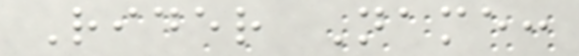Rider Name:
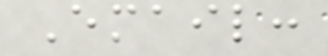Email:
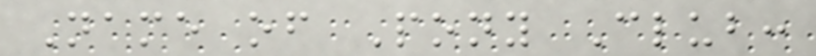Name of Pony Club:
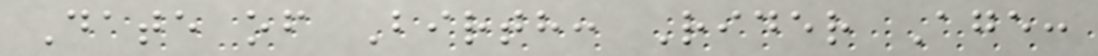Date of Birth: Rider Age:
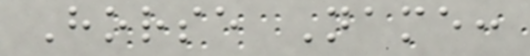Horse Name:
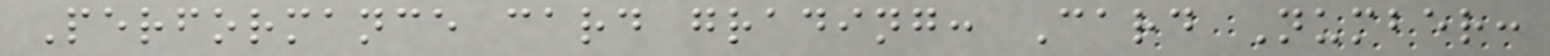Performance card grading: Card Number:
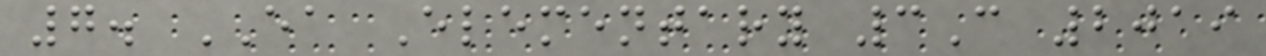7. EA Elementary 3C 2019
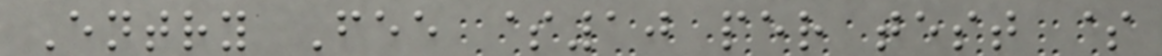Entry Fee $10 per test $
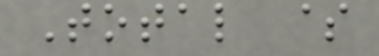Total $
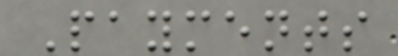Payments
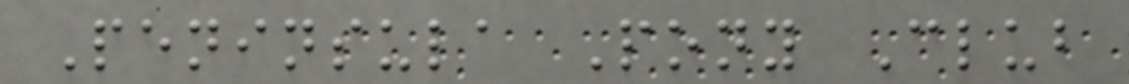Peninsula Pony Club
